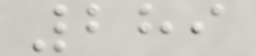289
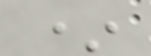*
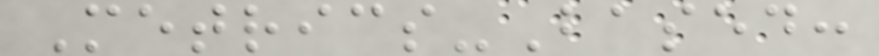Metrics-Based:
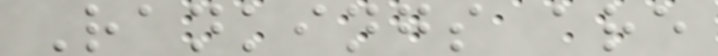Rankings are
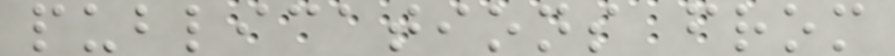publications from
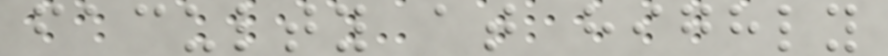faculty at highly
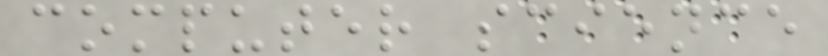computer science
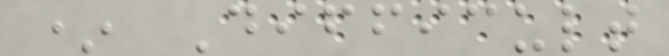* Difficult
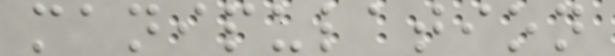manipulation
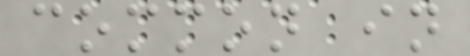common in
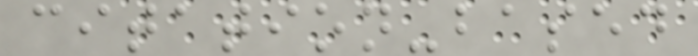citation-based
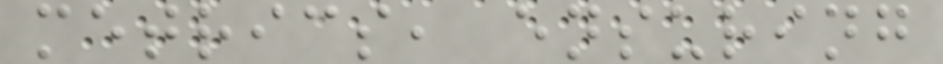metrics, ensuring
